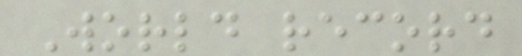World record
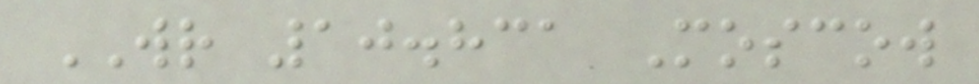WR 10.831 Moscow
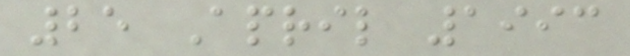25 April 1993
